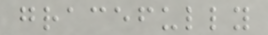gracefully
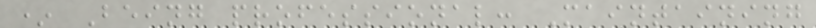* Being professional: Maintaining
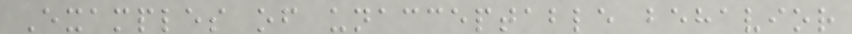Examples of unacceptable behavior
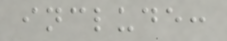include:
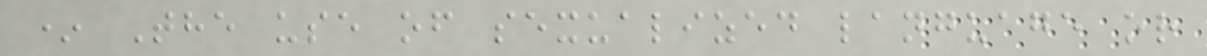* The use of sexualized language or
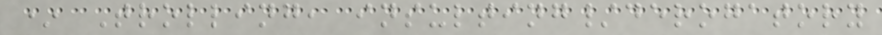* Trolling, insulting/derogatory
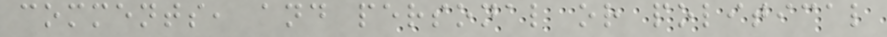comments, and personal or political
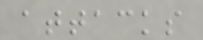attacks
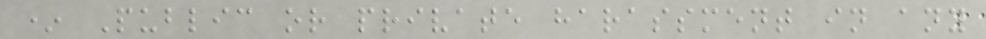* Public or private harassment in any
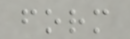form
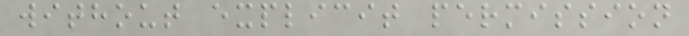without explicit permission
